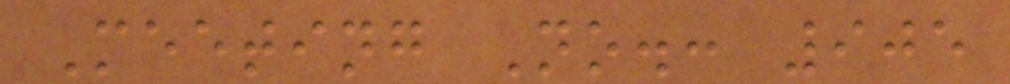Meeting No.: 905
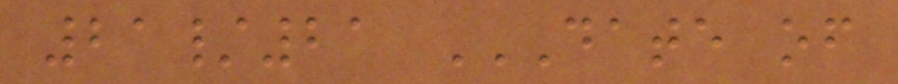21/21 DATE OF
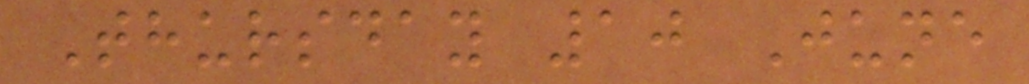Thursday 10 June
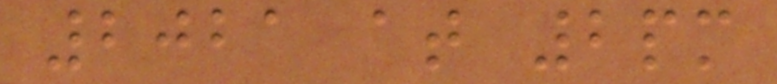2021 at 2pm
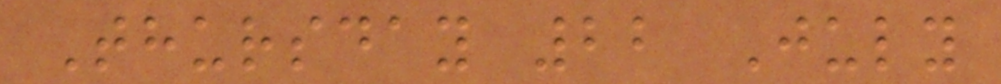Thursday 22 July
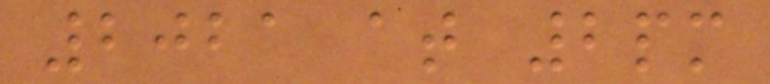2021 at 2pm
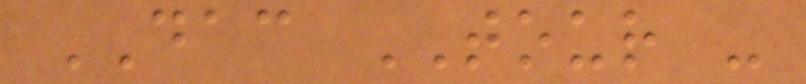DAC TOUR -
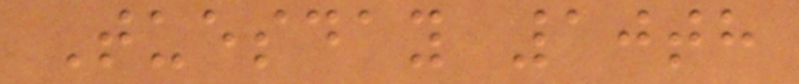Tuesday 10th
